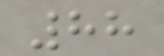88
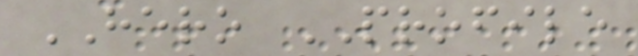HERO PROFILE
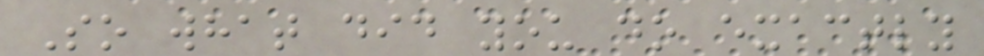So what did you do exactly
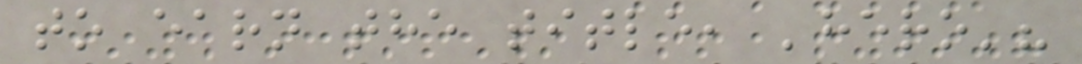to earn the title, 'hero'?
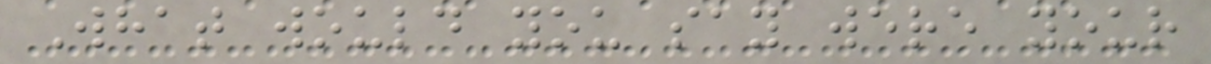What would you say were your
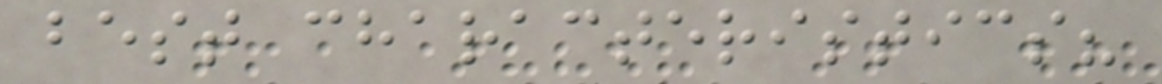best characteristics?
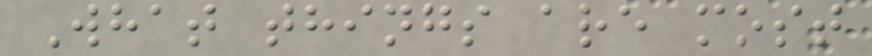What things are most
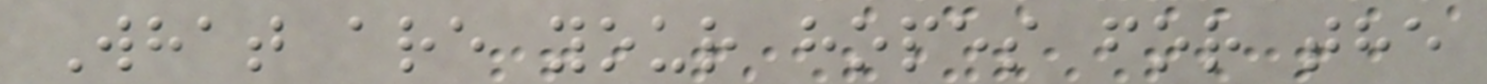What are your hopes for the
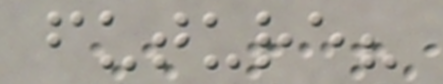future?
